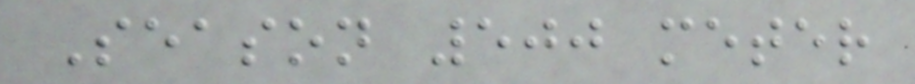Season 500 meter
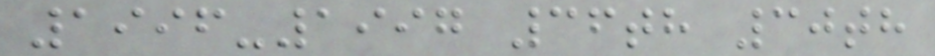1996-1997 36th 30th
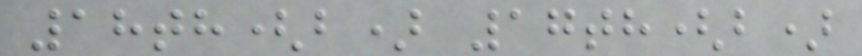18th(b) 17th(b)
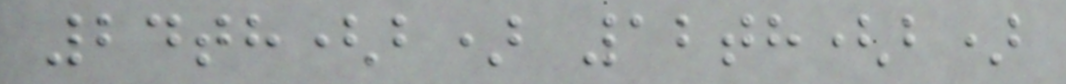24th(b) 12th(b)
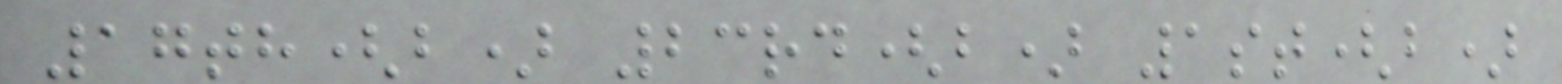17th(b) 23rd(b) 1st(b)
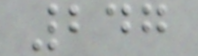247
